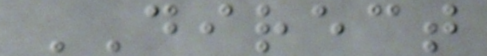DIRECT
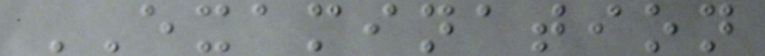EXAMINATION
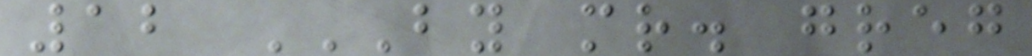12 BY MR. GREG
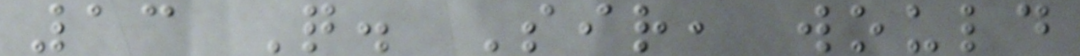13 Q. Sir, would
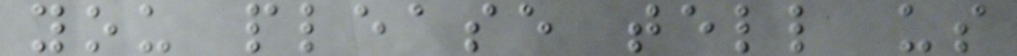you please tell us
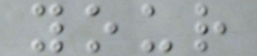your
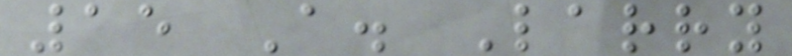15 A. Larry
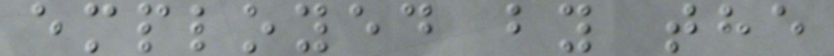employed by the
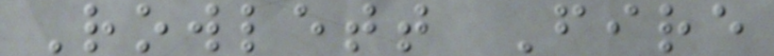Rowlett Fire
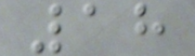18
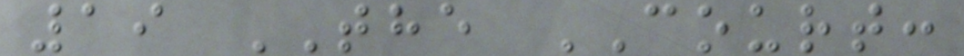19 THE COURT:
